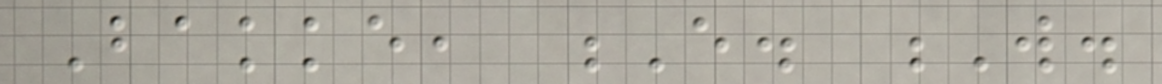Bakke, E. W.
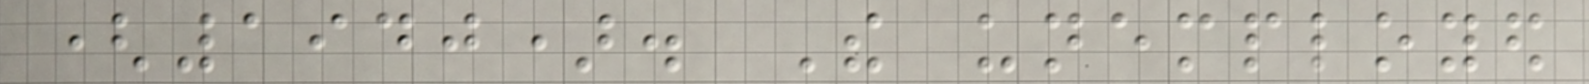(1940). The unemployed
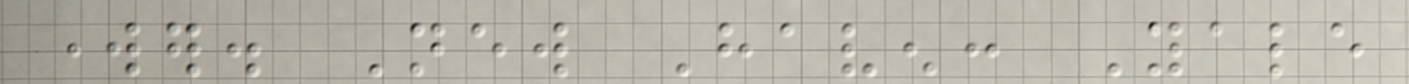worker. New Haven: Yale
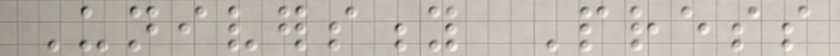University Press
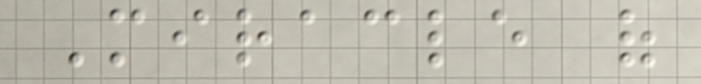Miracle of
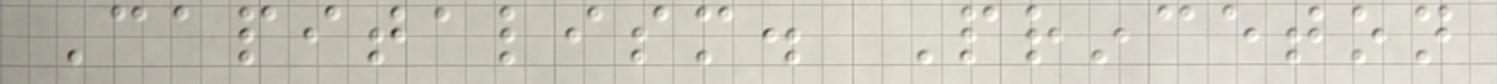Capitalism. Princeton
